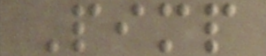Pimp
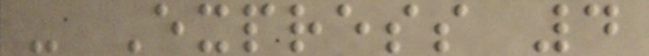- Express 4
